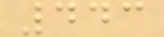443
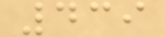439
